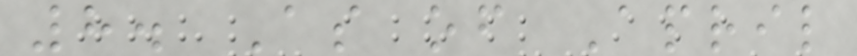8. As of April
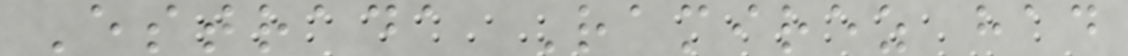Estrada Ramirez had
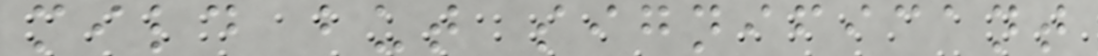mild but significant
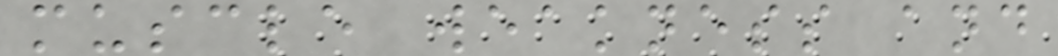muscle weakness and
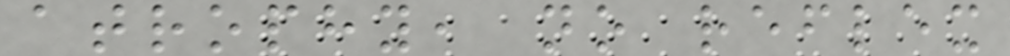atrophy, no reflex
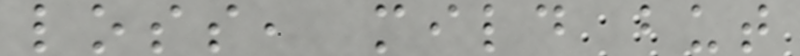loss, mild but
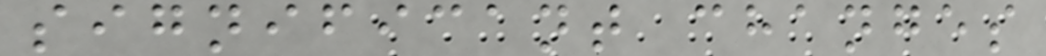significant changes
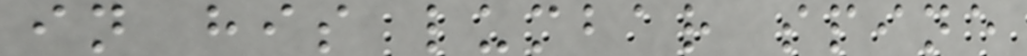in his lumbar spine
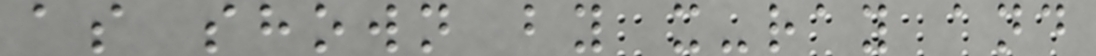as shown by x-ray and
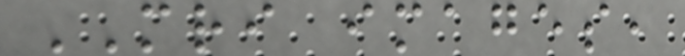MRI images,
